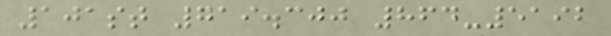101st 719.300 864-5192
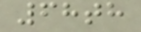68th
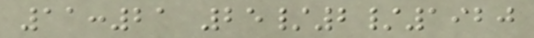11:21 25/2/1920
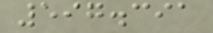597.391
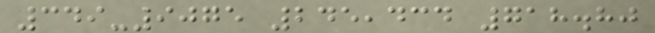349-9075 245,434 718.80
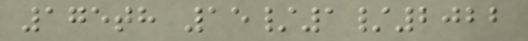175th 15/1/2022
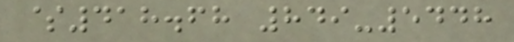$418.68 849-5448
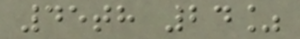45th 24%
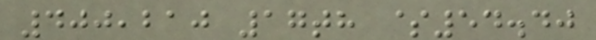400,210 17th $54.40
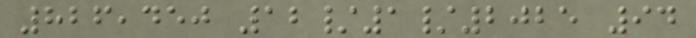826,450 12/1/2025 94
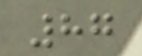87
